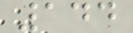144
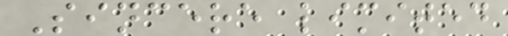Sincere limited
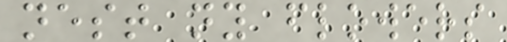nest ny flowers
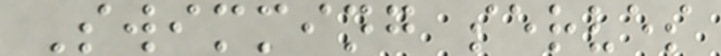Swimming serves
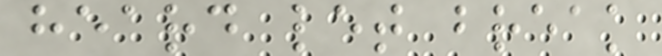heard let break
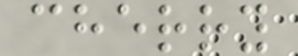cherry
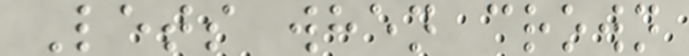Lets when crown
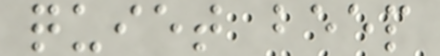quiet beep
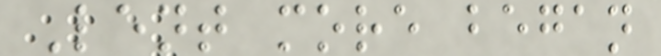Lent more began
